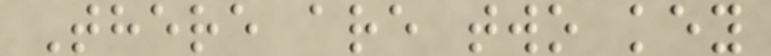There are two key
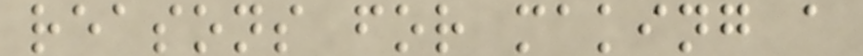reasons for making a
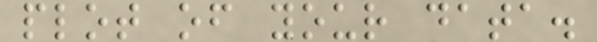plot of your data.
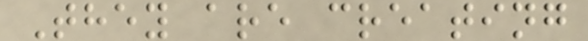They are creating
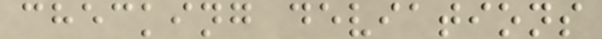checking deviations
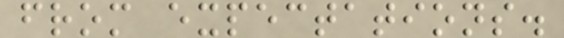from expectations.
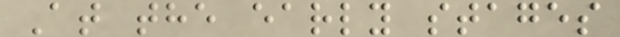At the early stages
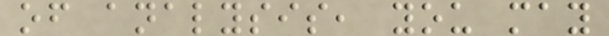of analysis, you may
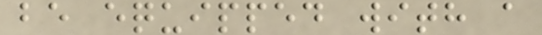be equipped with a
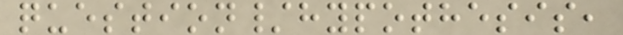question/hypothesis,
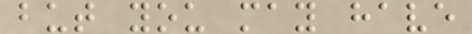but you may have
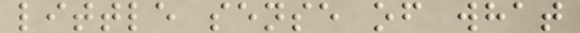little sense of what
